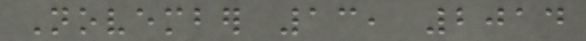November 13, 2014
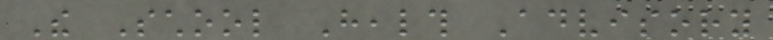The School Health Advisory
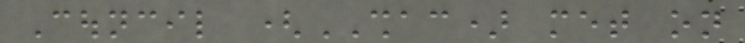Council (SHAC) met on
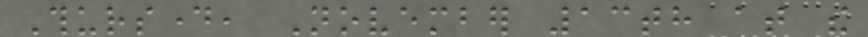Thursday, November 13th at the
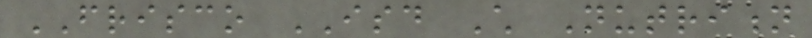FRISCO ISD Child Nutrition
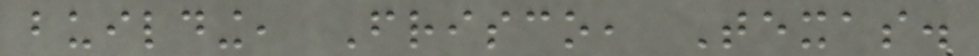building, Frisco, Texas.
